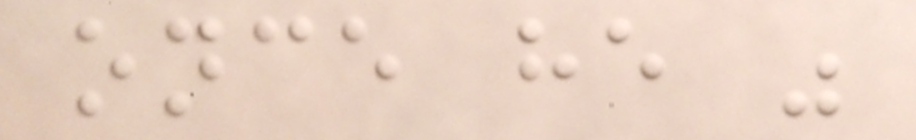once he was
